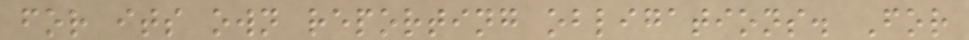for its own reporting obligations. For
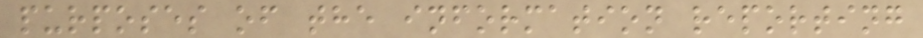purposes of the information reporting
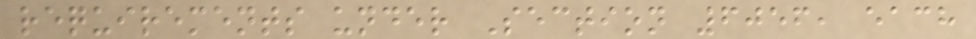requirements under Section 6056, each
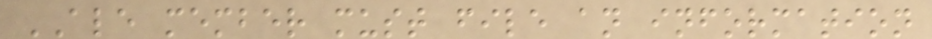ALE member must file an information
